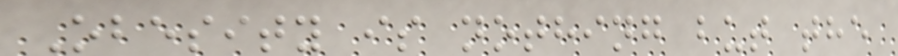Obesity is nothing but the
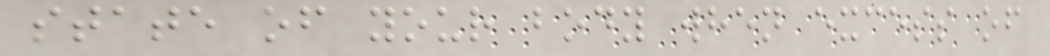state of your body when excess of
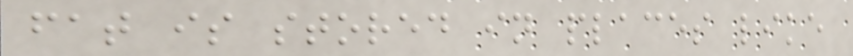fat is stored in places like
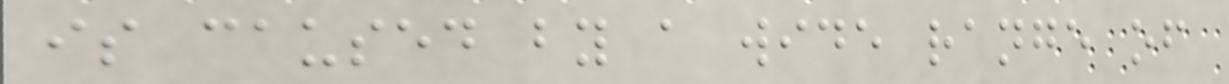is caused by a wide range of
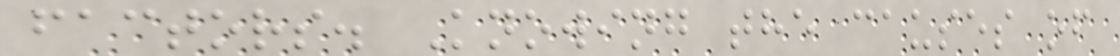factors. Knowing the causes of
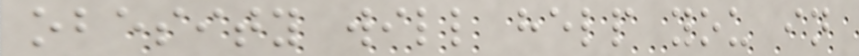obesity will help you in
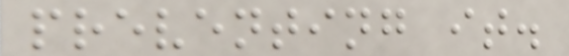preventing it.
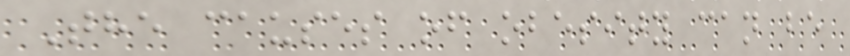The causes of obesity can be
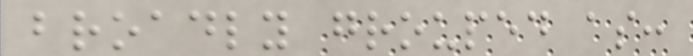broadly grouped as:
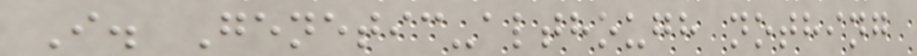I. Genetic-although nothing
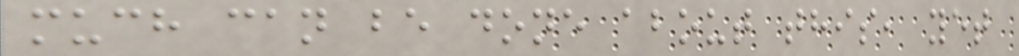much can be done about this, yet
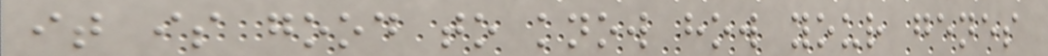it is good to know how your genes
